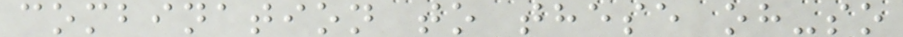combination to these oh-so
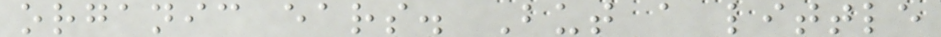organic ears. But a little
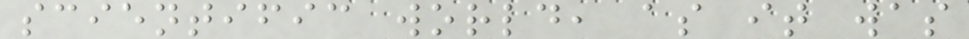scientific world, as it was
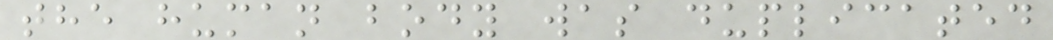the human body was duplicated
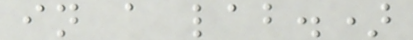in a lab.)
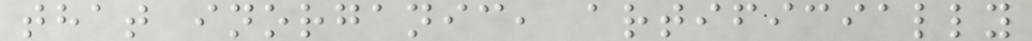that inorganic, artificially
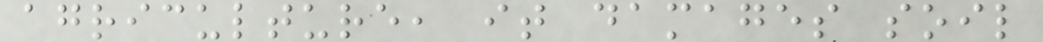agriculture, it damages soil
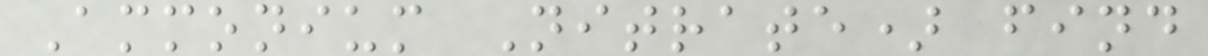Ammonium Nitrate) find
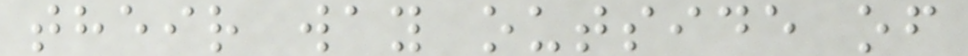their way outside of
